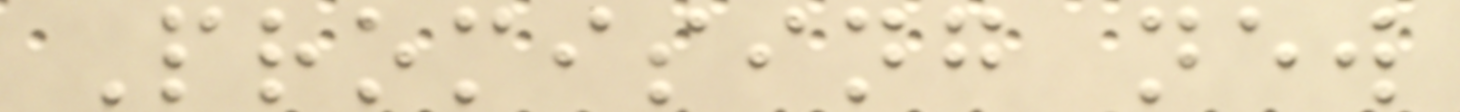Promising new
